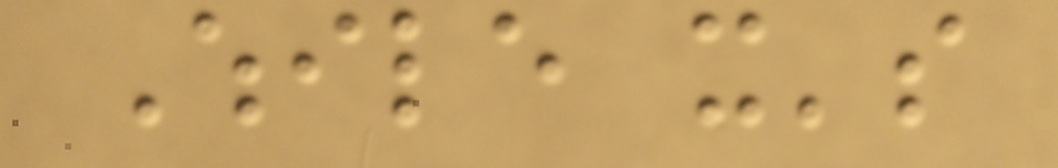While it's
